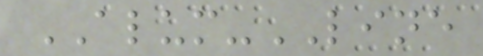ALUM-LINE
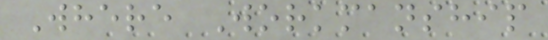Where Workmanship
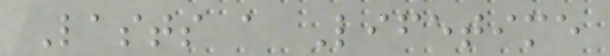Lasts a Lifetime
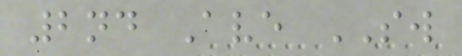2nd Ave SW
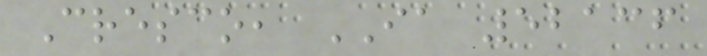Cresco, IA 52136
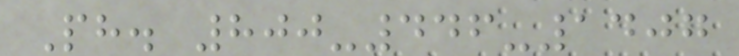Ph. 800-446-1407
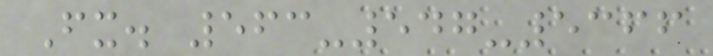Fx. 563-547-5366
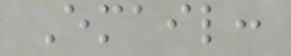Email:
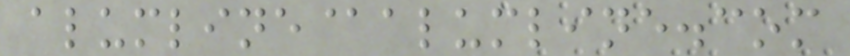alumline@alumline.com
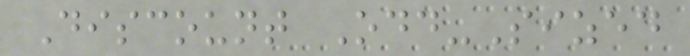Discount Odd-Sized
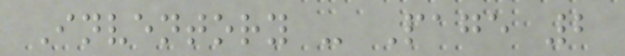Inventory - Page 2
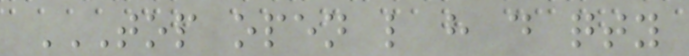TOP OPEN L H D QTY
